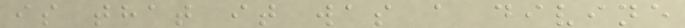is that it was a divine
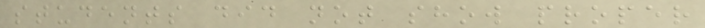students did not show proper
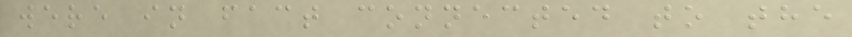were in fact connected to the
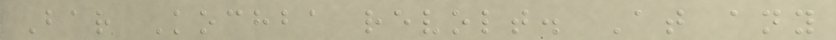Bar Kochba revolt. At any
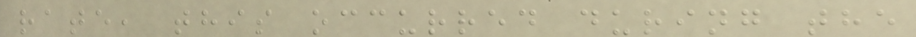rate, this occurred during the
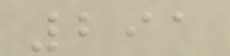291
